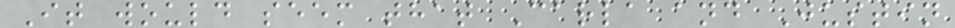It would seem that Carla and Justin
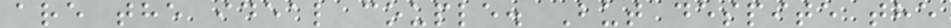are the ideal couple. But despite the
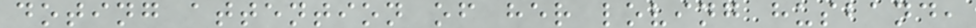doting attention of her loving husband,
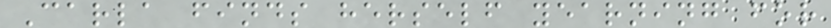Carla finds herself yearning for
